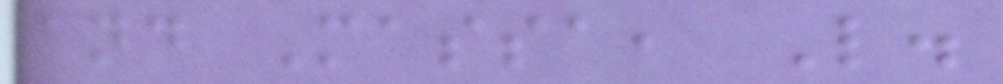and Massa, L.
